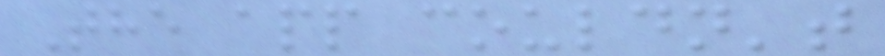The app couldn't
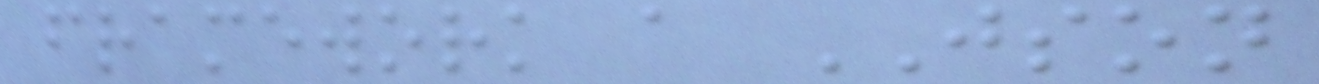framework a JSON
